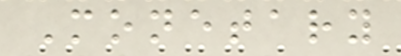Monetary
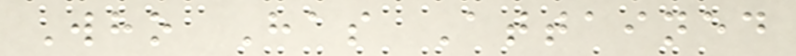Who Has Attained
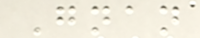Gnan
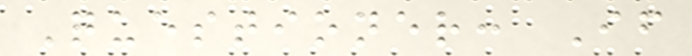Questioner: If
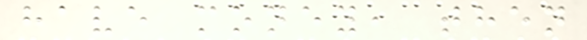have money, then
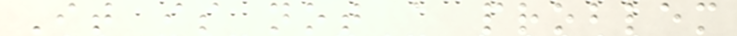It is not a problem
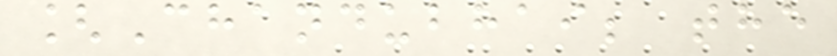[Chandubhai; the
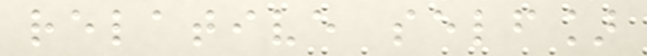relative self]
